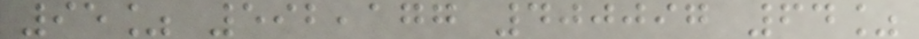95% 592,177 400097 64%
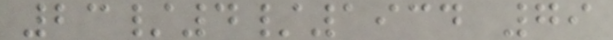23/4/1934 79
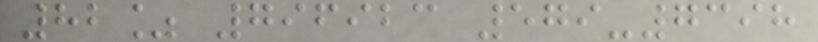82% 796923 579-7398
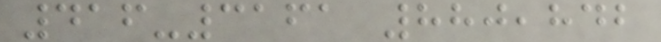416-3161 880,842
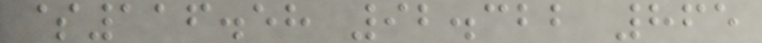$116.58 92.322 865
